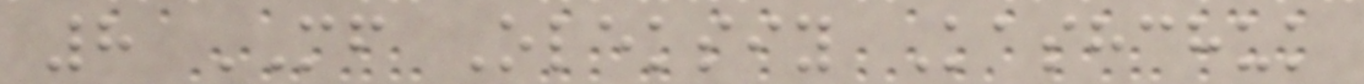8 MF Oleksiy Kashchuk
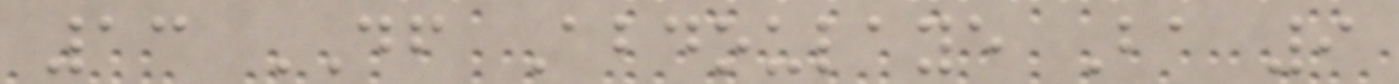13 DF Abdoulaye Ba 9
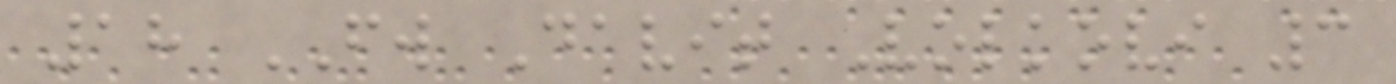18 FW Davit Volkovi 3
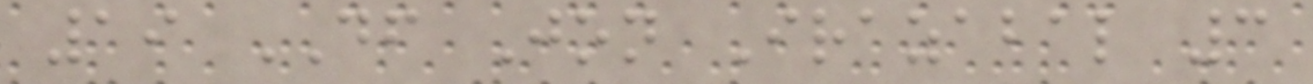19 DF Jon Irazabal 3
